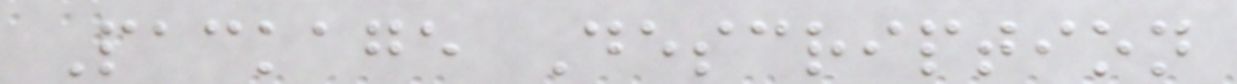Package Description
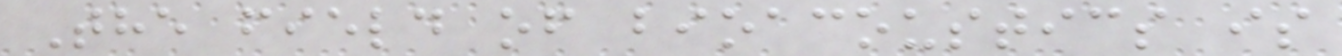The field of bioacoustics is
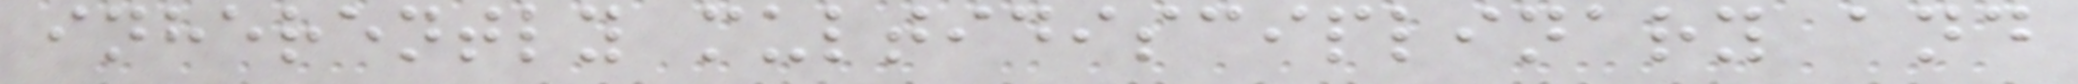inherently multidisciplinary and
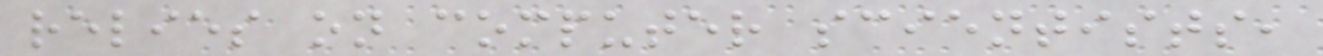relies on computer scientists,
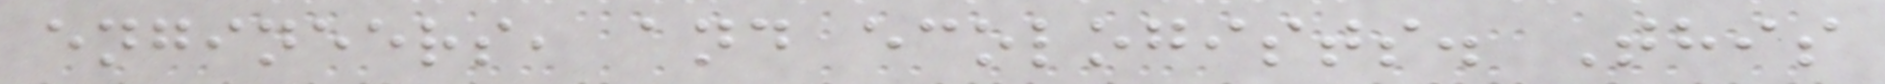engineers, and ecologists. This
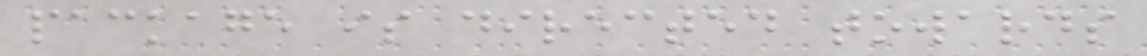package is directed towards
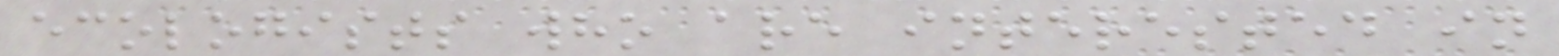ecologists who are interested in
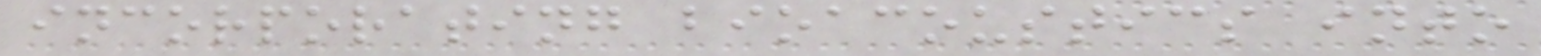incorporating bioacoustics into
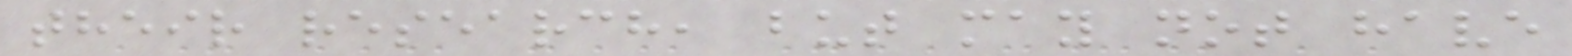their research, but may not have
